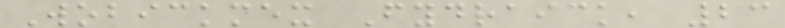Wobickmex Fydraick, 23
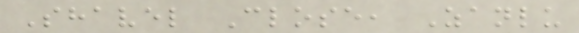Shavel Close, Zanlu
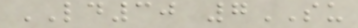LD30 7SU
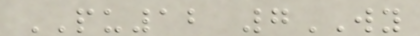PU12 7WY
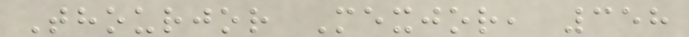Thourjor Mexjor, 358
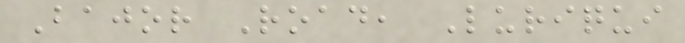Bajor Road, Luriqui
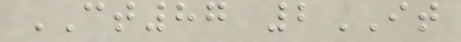CT87 2IT
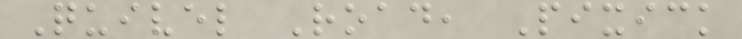Quivel Road, Pixick
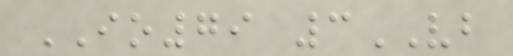IO79 3VB
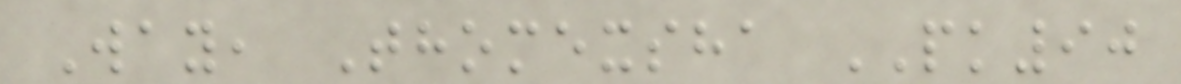Way, Thomexsha PK90
